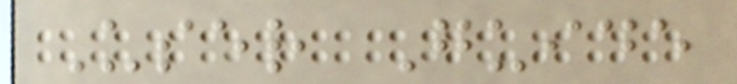User Guide
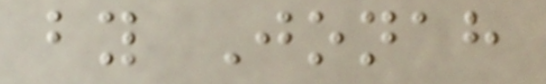by Jonah
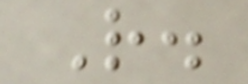R.
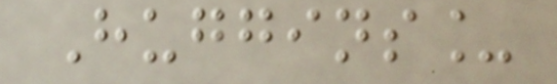Huggins_
